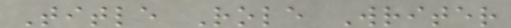Title Role Writer
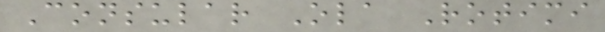Consular Ola Rotimi
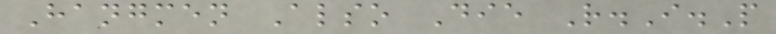Hangmen Also Die R.I.P
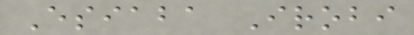Esiaba Irobi
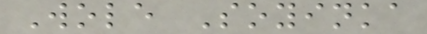Wole Soyinka
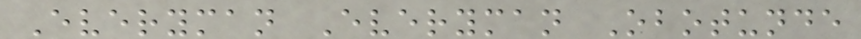Everyman Everyman Obotunde
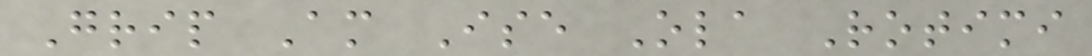Grip Am Ise Ola Rotimi
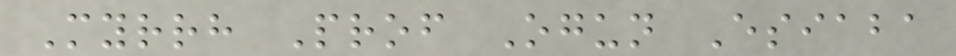Myrrh Prof Ogun Esiaba
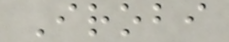Irobi
